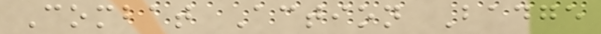Combat Action Badge
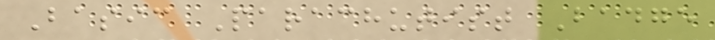Basic Parachutist Badge
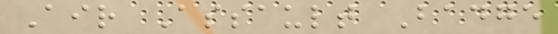Air Assault Badge
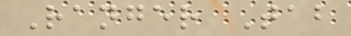Ranger Tab
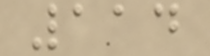114
